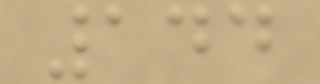144
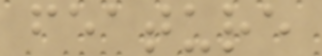feature
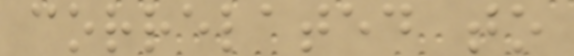correlated to
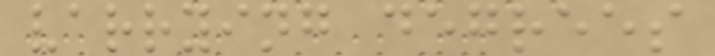varrying degrees
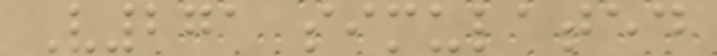V271 simulated
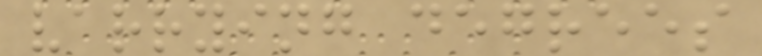varrying degrees
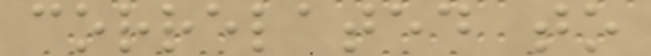correlated to
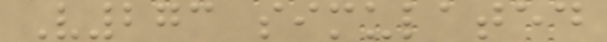V273 simulated
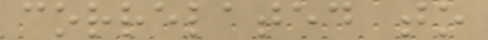correlated to
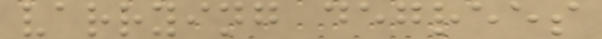varrying degrees
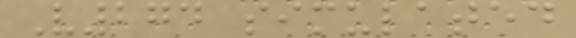V274 simulated
